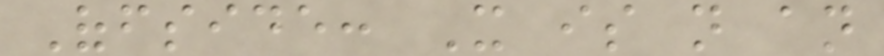Offside: It is not an
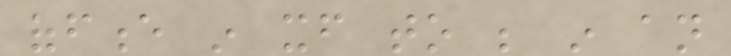offence in itself to be in an
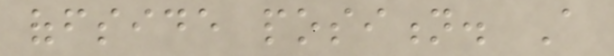offside position. A
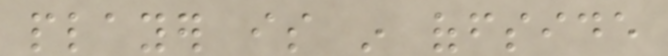player is in offside
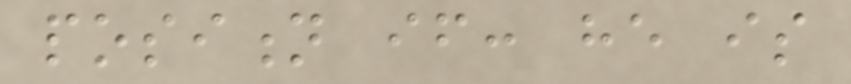position if: he is
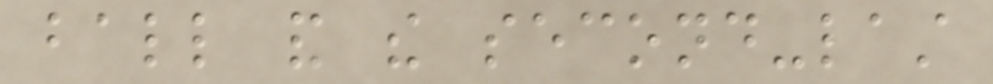ball and the second-last
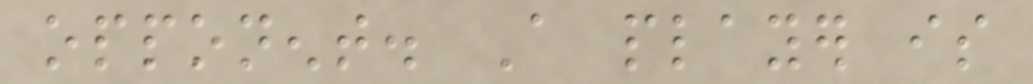opponent. A player is
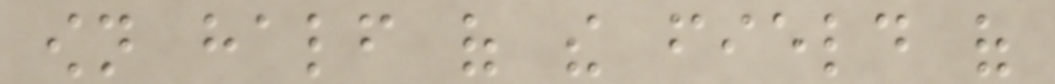own half of the field of
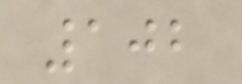102
